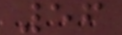56
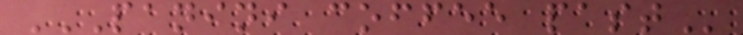PANINI COFFEE PAST
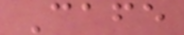Cafe
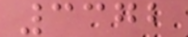3372
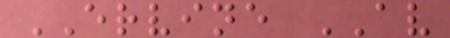ERVINE AV
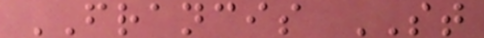FRANCIS ST
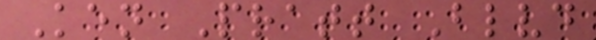Ken Pratt Blvd
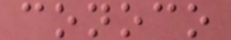conoco
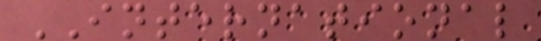INTERNATIONAL
